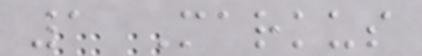1 Markus
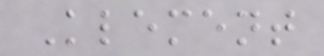Klement
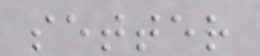setter
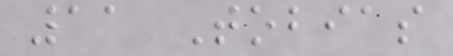11 Tobias
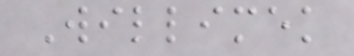Willimek
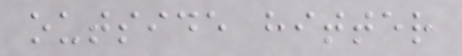outside hitter
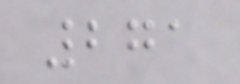271
